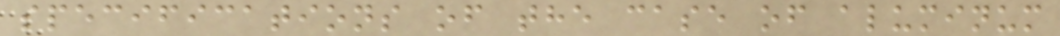specifications of the case of aluminum
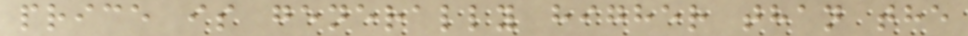price is generally higher than the
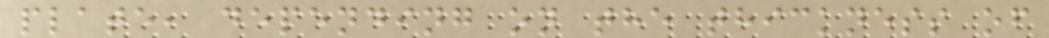plate, depending on the thickness of
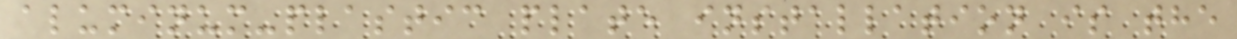aluminum-plastic plate installation is the
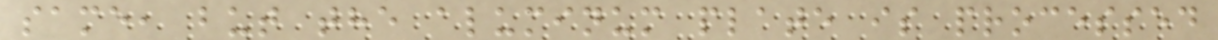same, but the aluminum plate is processed
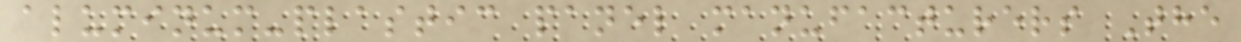aluminum-plastic panel manufacturers The
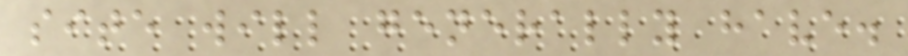site will generally have.
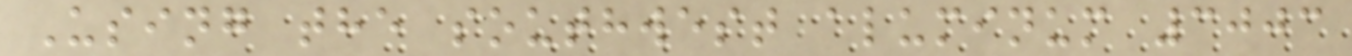Using the southwest aluminum 3003
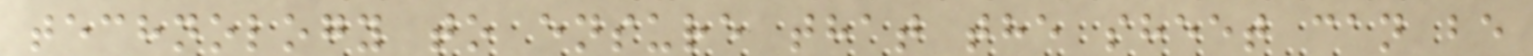technology to ensure that the sheet can be
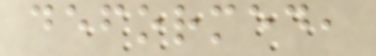deformed,
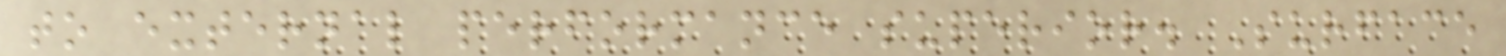to external performance superior. Surface
